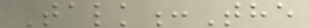Talk:The
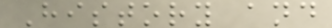History and
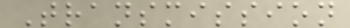Transmission
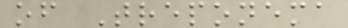of Treponema
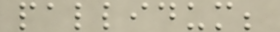pallidum;
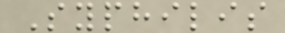Syphilis
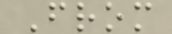From
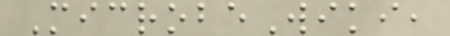MicrobeWiki,
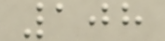108
